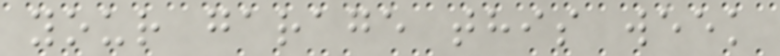your garage this week
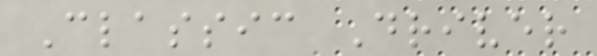Classic Driver
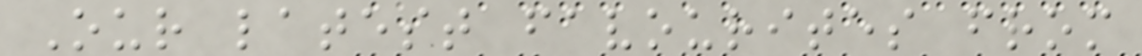Our latest favourites from
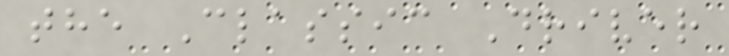the Classic Driver
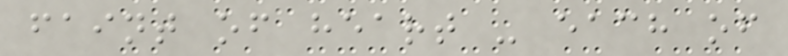faint of heart - each of
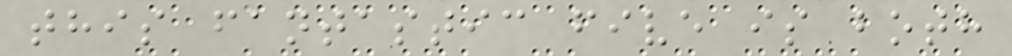this fantastic five is both
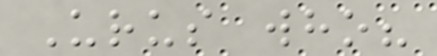Urus who?
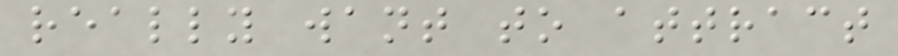really want to attract
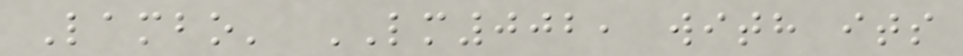Lambo' LM002, with its
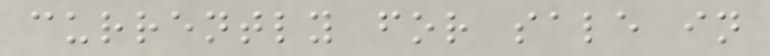currently for sale in
